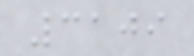3109
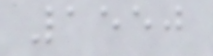1550
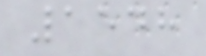1548
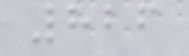826
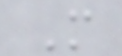M
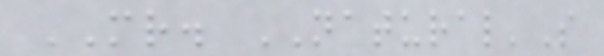MR. NATURAL'S
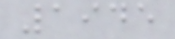1945
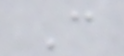C
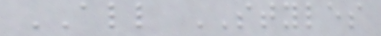ALL STYLES
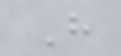H
